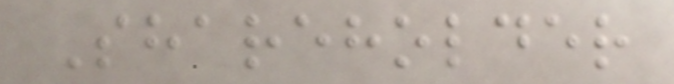Shareholder
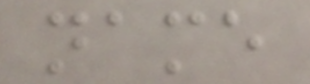name
